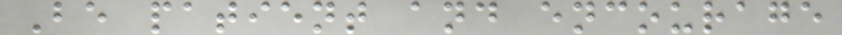Be patient and encourage
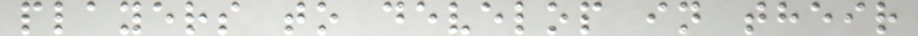players to develop in their
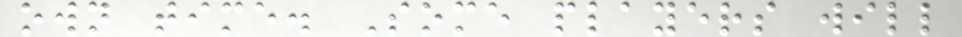own time. Some players will
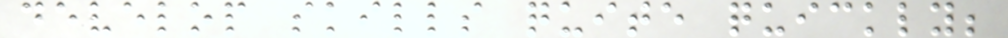develop skills quite quickly;
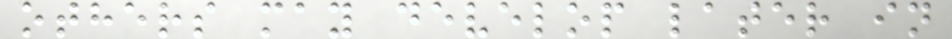others may develop later in
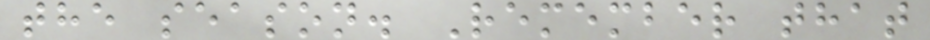the season. Remember that
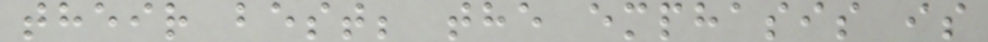their best; the emphasis is
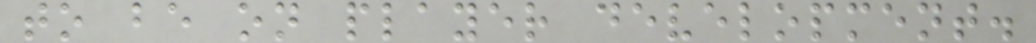to be on player development.
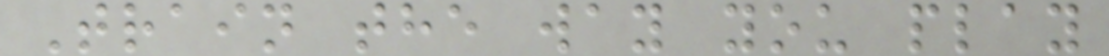Train the way you play
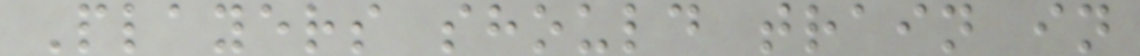Players should train in
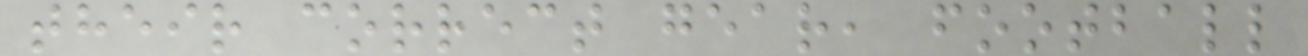their correct gear, football
